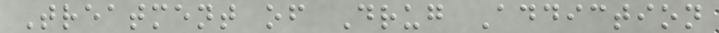Treatment of Drug Addiction
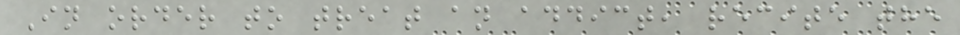In order to treat an addict, recite the
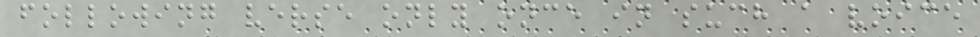following verse only once in such a voice
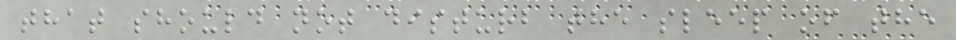that should not disturb the sleep of the
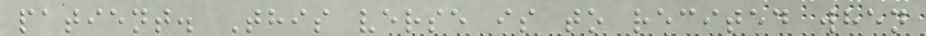patient. This verse is to recited when
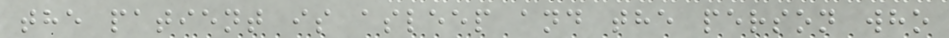the patient is asleep and the person who
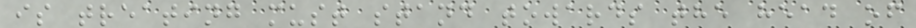is treating must stand towards the head of
